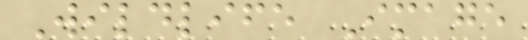Wildlife Image
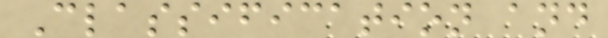Classification and
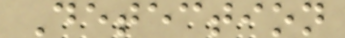Detection
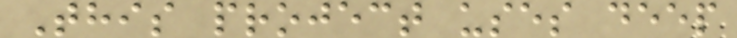This project uses deep
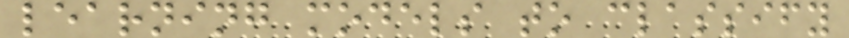learning models to classify
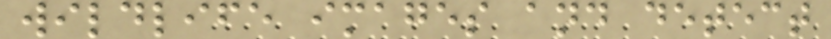wildlife images and detect
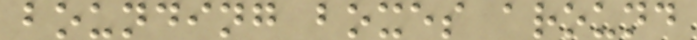bounding boxes around
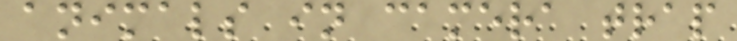animals in camera trap
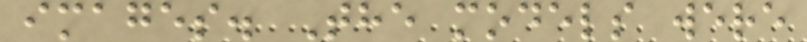images. The models were
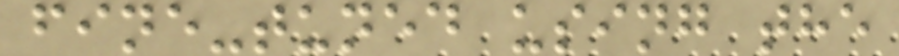fine-tuned using the
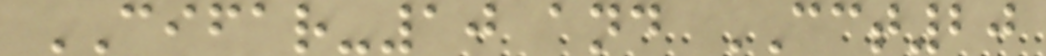CIFAR-10 and CCT20
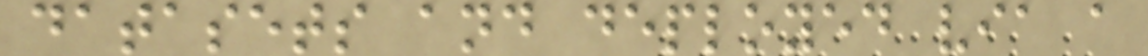datasets and deployed via a
